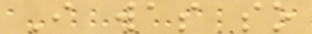I was so
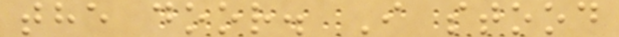the door. I stood
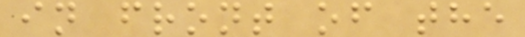in front of the
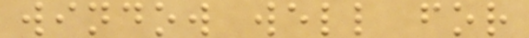window well for
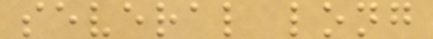several long
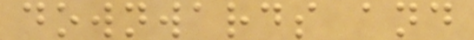downwards and
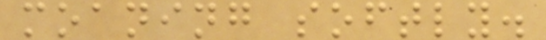moaning softly.
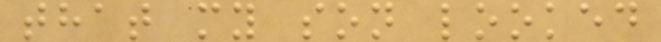that my son looked
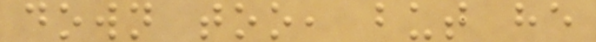down too, but he
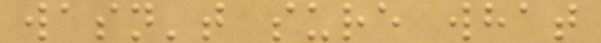wasn't sure what
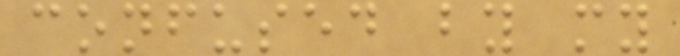confused by my
